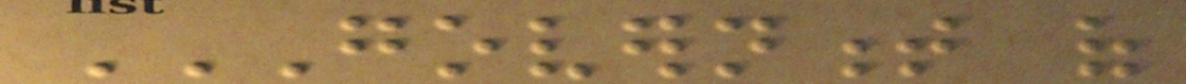GOVERNMENT OF
